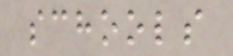schools
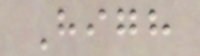High
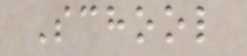School
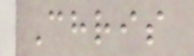Chris
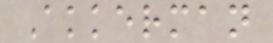Akkerman
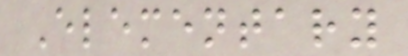Elementary
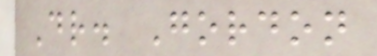Dr. Gordon
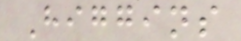Higgins
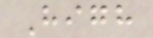High
